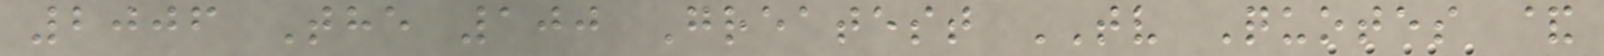2006 The 100 Greatest TV Quotes &
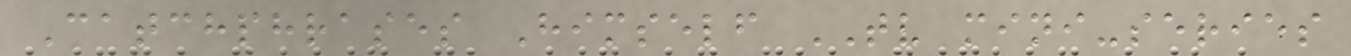Catchphrases Himself TV mini-series
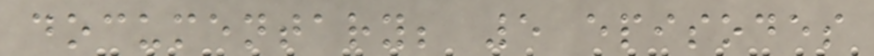documentary; 5 episodes
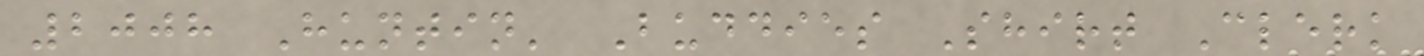2008 Huntin' Buddies Shirt Clerk
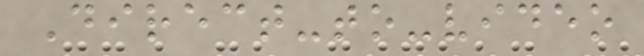Direct-to-video
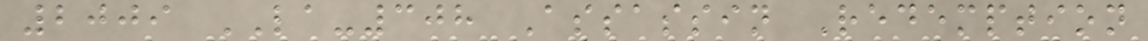2009 LA-308 Assassin Redemption
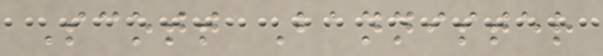Scott Bannister
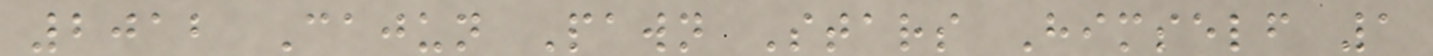2012 Cajun Pawn Stars Himself 1
